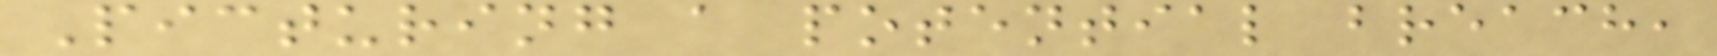Picturing a potential breach,
